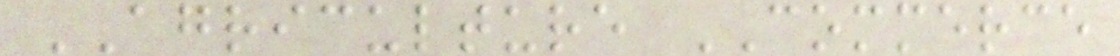AGRICULTURE COMMERCE
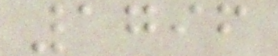1796
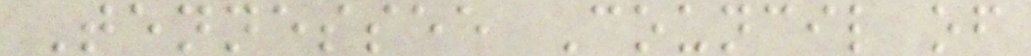Tennessee Council of
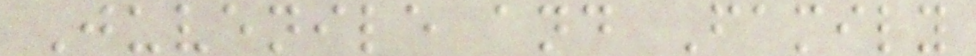Juvenile and Family
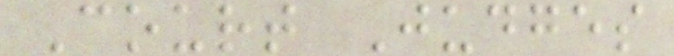Court Judges
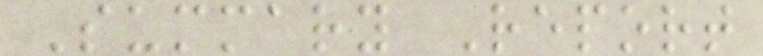Summary Report
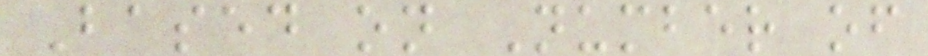Based on Number of
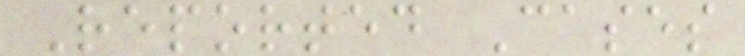Reported Cases
